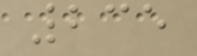235
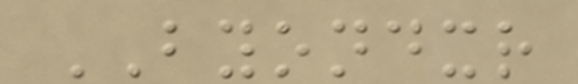BYONDXR
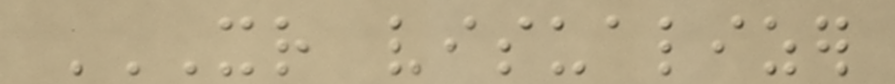XR VISUALIZER
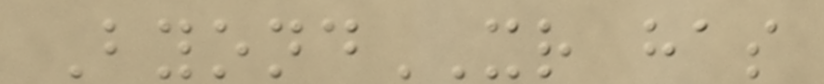ByondXR has
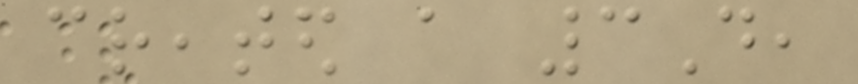created a 3D,
